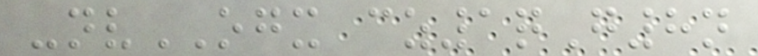-nvOGX cz1qG8n
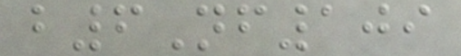b6Nf109
